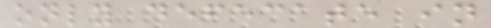only defecate in
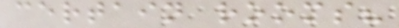certain rooms?
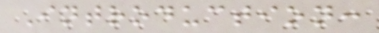Introduction:
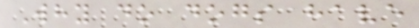Why do dogs have
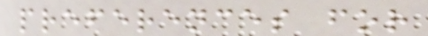preferences for
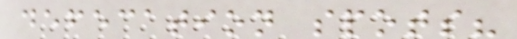defecation spots?
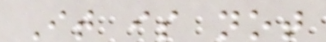It is not
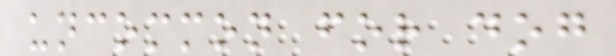uncommon for dog
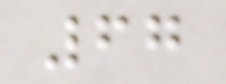67
